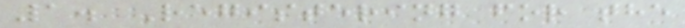1. Registering for the
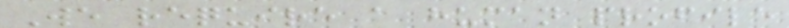We require a human profile
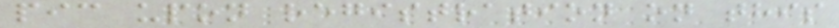pic upon registration on this
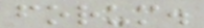forum.
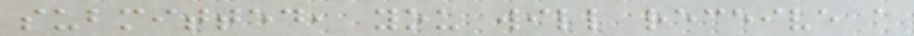submitted, you will receive a
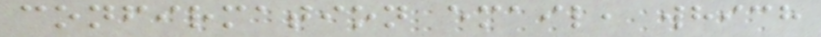confirmation email, which
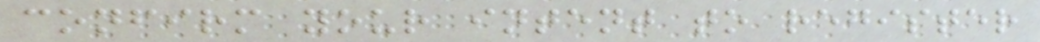confirm your intent to register
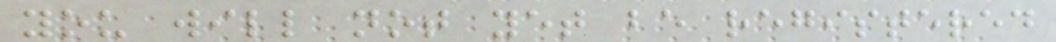you will not yet be registered
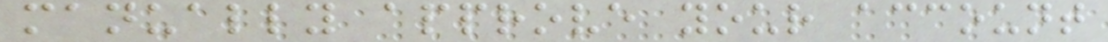manually approve your account
